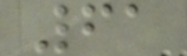61
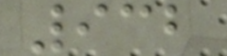932
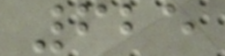625
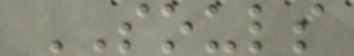SOULS
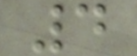4
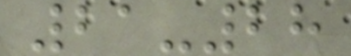21-28
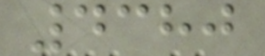4380
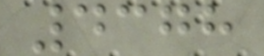4378
